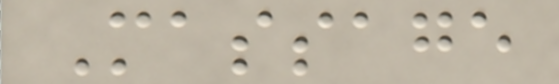Massage
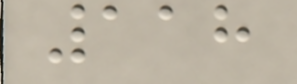118
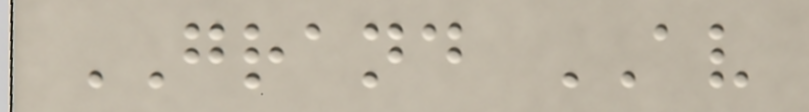GRAND AV
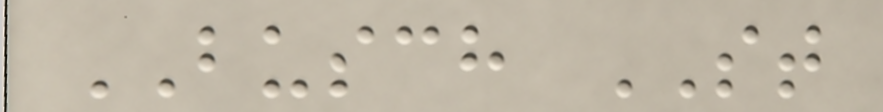BUSCH ST
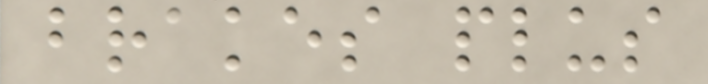brakes plus
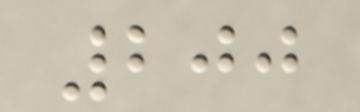200
